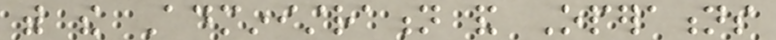with the Administration and Operations
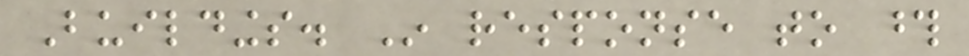Buildings. In response to those
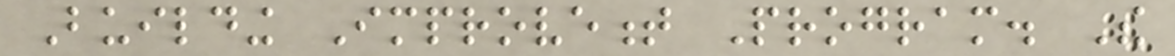Building Improvement Program. The
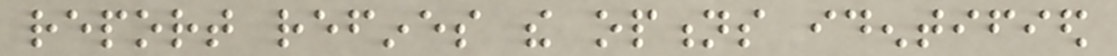report refines the options identified
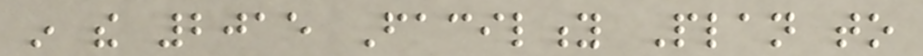in the 2015 Facility Plan to
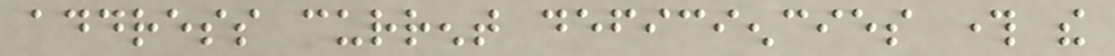address current deficiencies through the
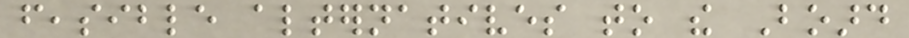feasible alternatives to the Board
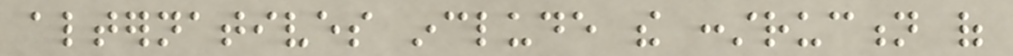alternatives include the construction of
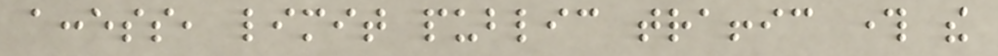access, limit public traffic through the
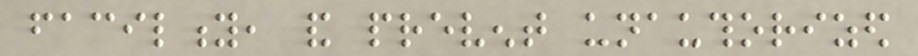facility, and prevent unauthorized
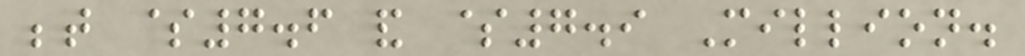between $7.6 and $7.9 Million.
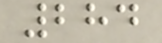284
